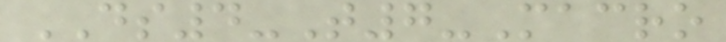DS4-T7-Macro
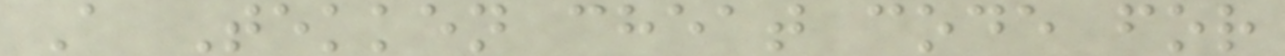A Tekken cheat code for
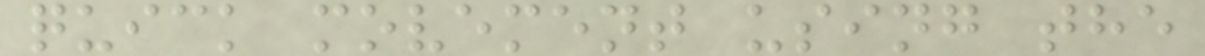quick movement using the
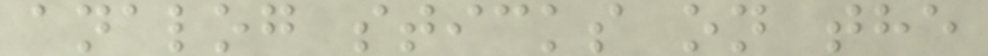analog sticks on the
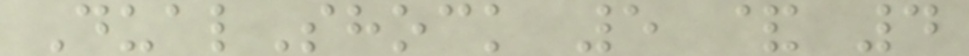DualShock 5 & 4
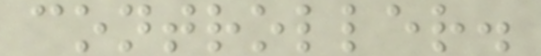controller.
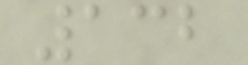132
